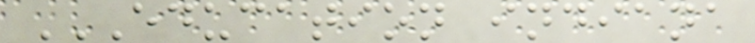EDUCATION INDIANA
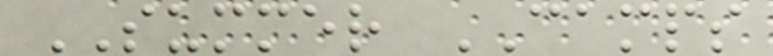SUMMER CAMPS
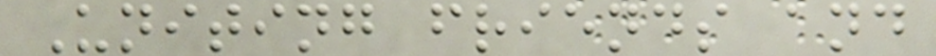Uniting friends and
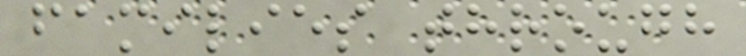families through
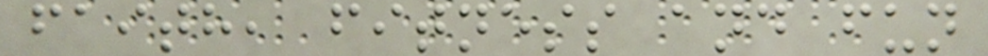faith, fitness and fun
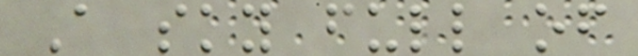A sky full of
